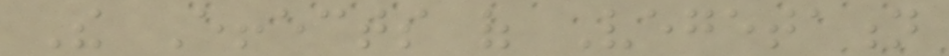The Effects of Vegetation
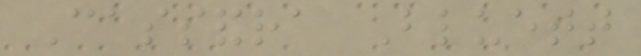Cassandra Bluett
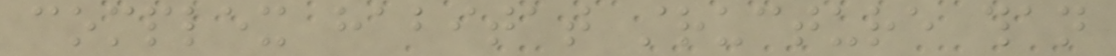complex habitat structure than
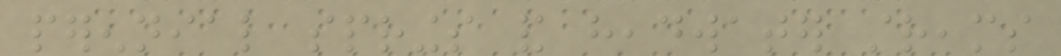perennial springs and headwater streams
